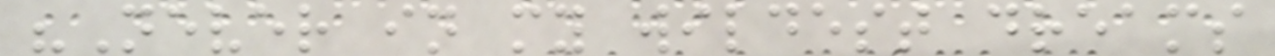"Never in my wildest dreams
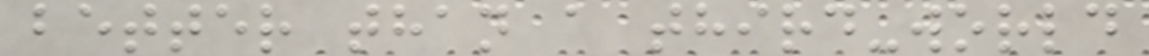better than a third-world
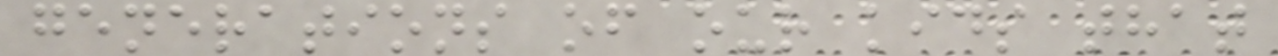generations of our kids that
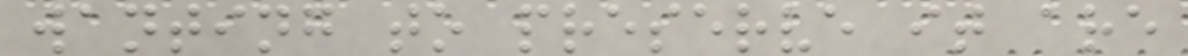wanting to preserve it are
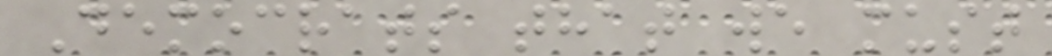Democrats that we must
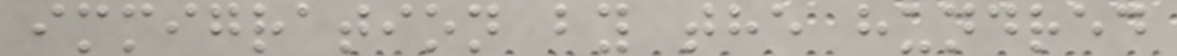immigration by the hundred
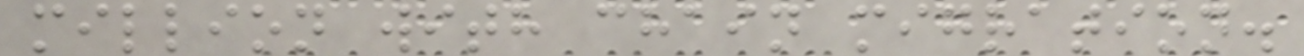million with chain migration.
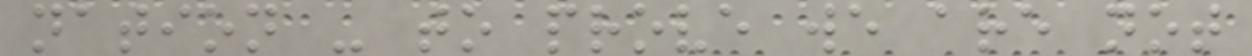nation - to prove we are not
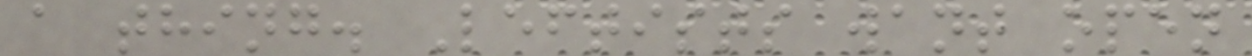a thing. Leftists want open
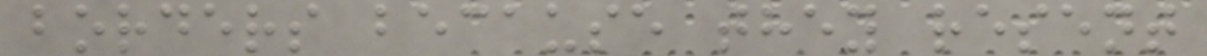borders because they resent
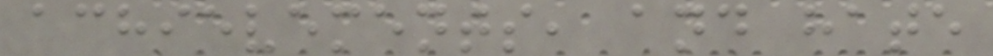achievements, and hate
